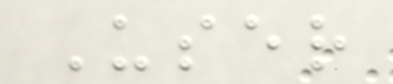User
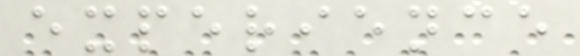experience
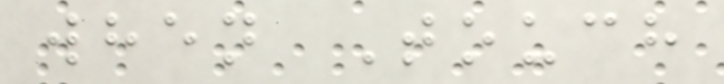when Touch
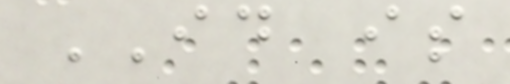ID is
